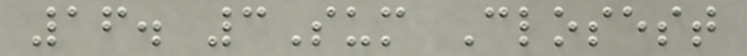16. 3Sum Closest
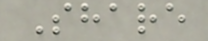Share
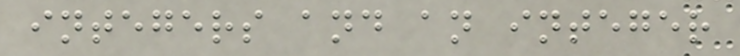integers and an integer
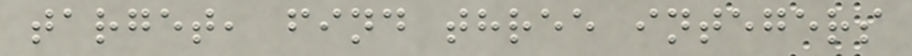target, find three integers
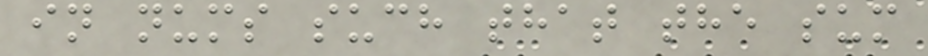in nums such that the sum
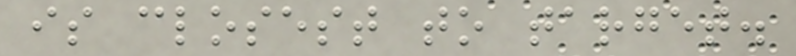is closest to target.
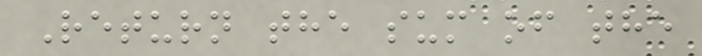Return the sum of the
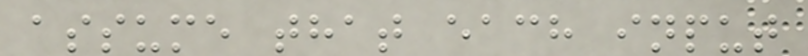assume that each input
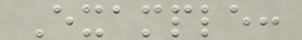Example:
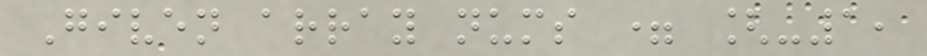Given array nums = [-1,
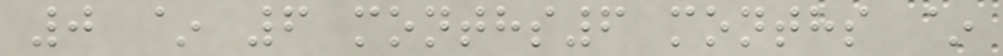0 ~ 6 months6 months ~
